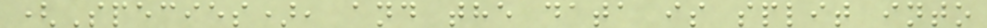(Species), and the data is split into
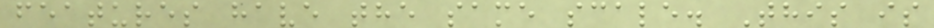features have the same scale. This is
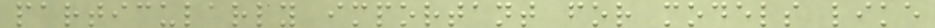particularly important for models like
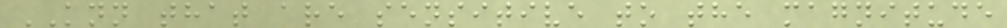KNN that are sensitive to the magnitude
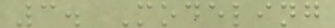3. Modeling
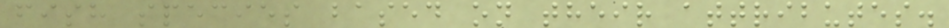fish species based on their attributes.
